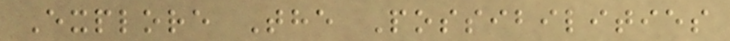Explore The Possibilities
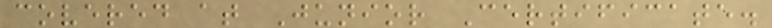covered at Junior Certificate.
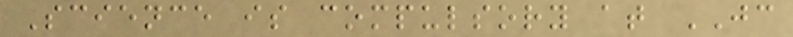Science is compulsory at JC
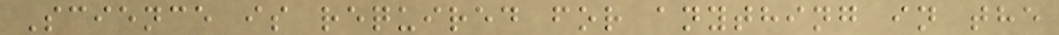Science is required for anything in the
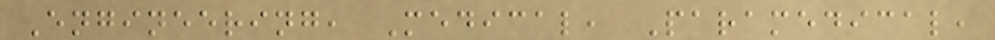Engineering, Medical, Paramedical,
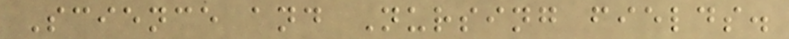Science and Nursing fields.
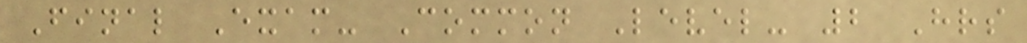Final Exam- Common Level- 2 Hrs
